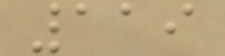119
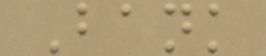Bank
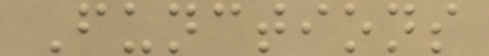Functions
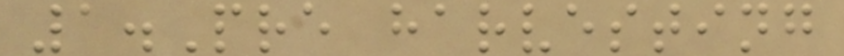1.Pre harvesting
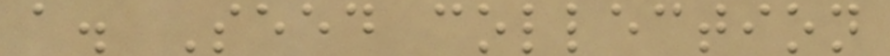a. Seed collection
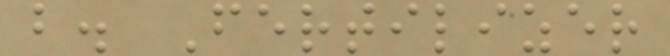b. Fertilizer
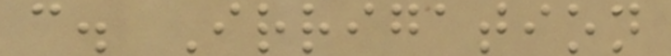c. Irrigation
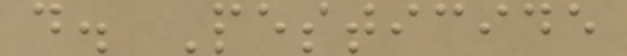d. Pesticide
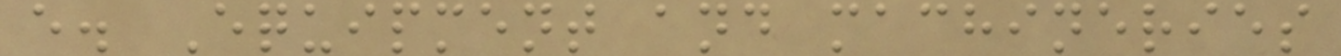e. Equipment and machineries
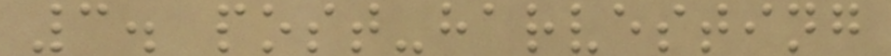3. post-harvesting
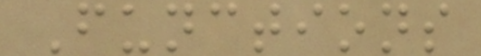Functions
